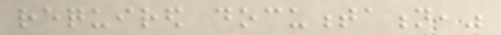required documentation,"
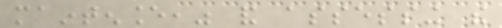maintenance," and assessing the
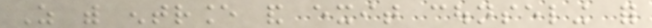As with entrance and exit counseling for
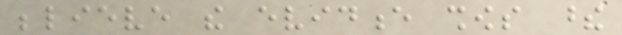believe the evidence shows these
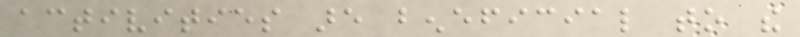activities are beneficial to the
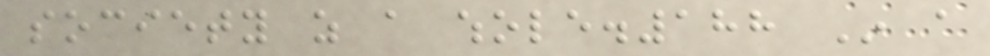society as a whole.188 In a
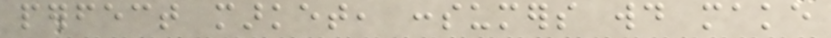perfect market, consumers would make
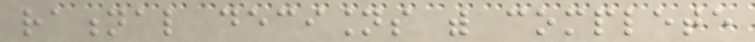rational decisions with complete
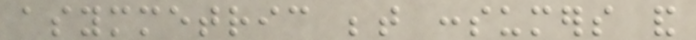asymmetric between consumers and
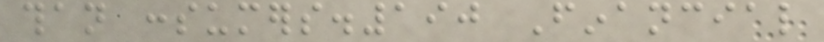than consumers.190 Financial
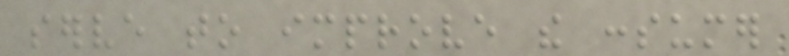serve to improve the consumer
